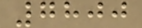7800
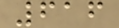616
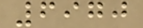6970
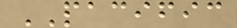PACIFIC
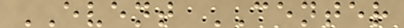EVENT CENTER
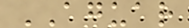AGUAR
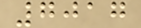7017
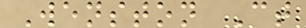Wenston Ct
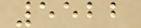5522
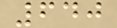640
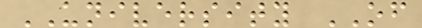UNIVERSITY OF
